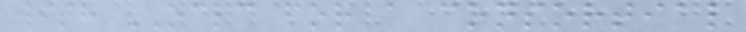with OCLC for a consortial
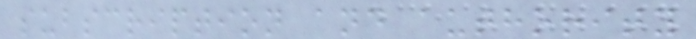subscription and authority
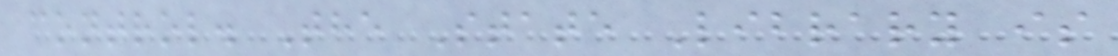control. The State Library is
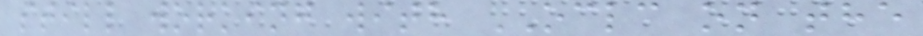still working with OCLC on the
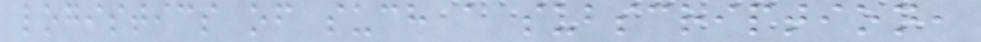logistics of such a subscription,
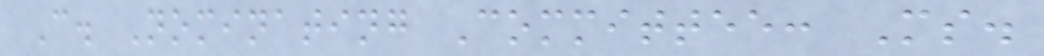C. Nominating Committee: Ms.
